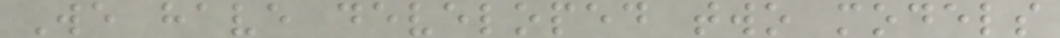We have developed two models
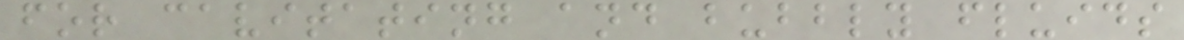for cavitating and bubbly fluids
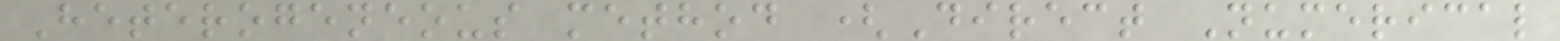Heterogeneous method (Direct Numerical
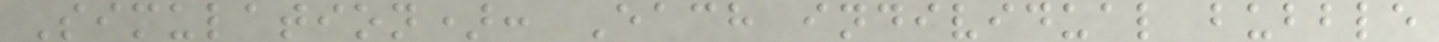Simulation): Each individual bubble
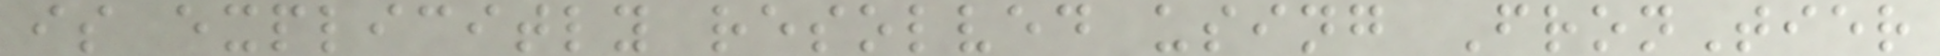is explicitly resolved using FronTier
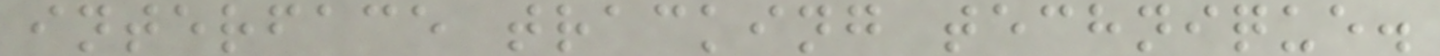interface tracking technique.
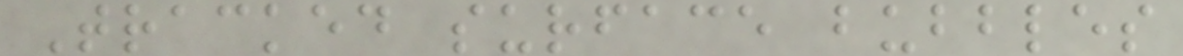Tracked surface bubbles
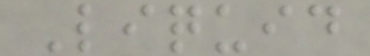Liquid
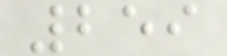259
